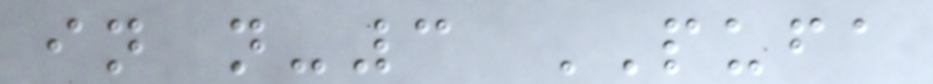in n-3 PUFA
